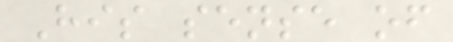His sense of
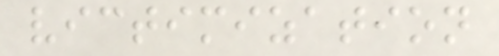victimization
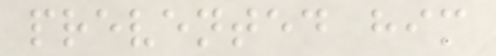prevented him
